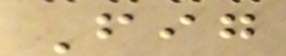Fig
